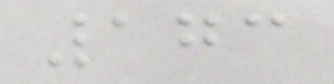173
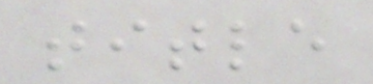title
